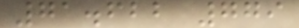71.622 779
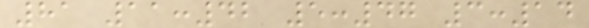81 11:42 5:47 3:14
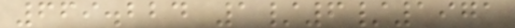669.224 1/6/1971
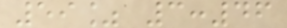59% 3:46
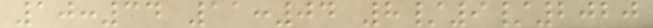10:34 11:04 8/9/2020
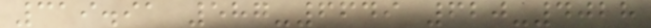319.91 587-6649 620-4028
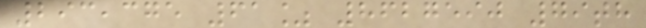293,375 61% 8627590 79th
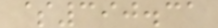$390.31
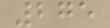275
